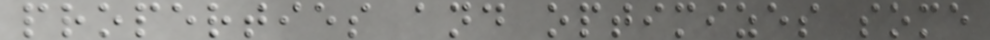properties and optimizes some
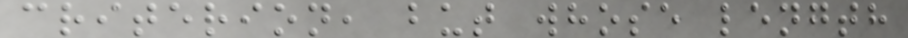criterion, but whose length
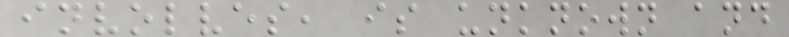involves, is unknown and
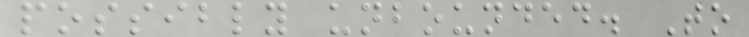possibly unbounded. To
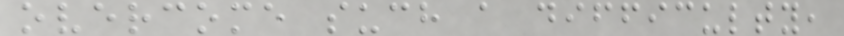overcome such a difficulty,
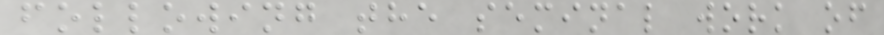following the seminal work of
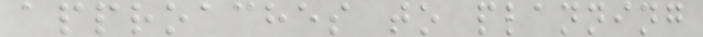approaches to planning
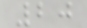20
